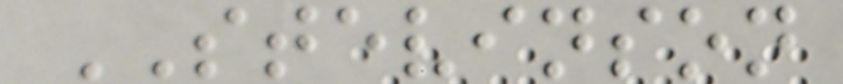STEVINSON
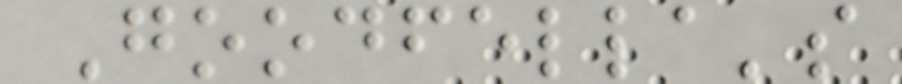Goodfella's
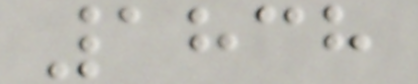1838
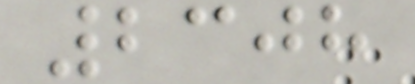2308
